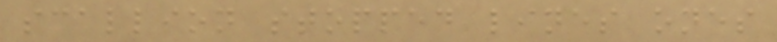scallion stopped lines ones
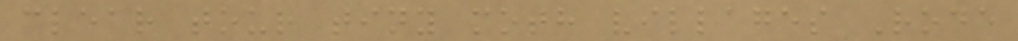clear tour tiny moth villages Rode
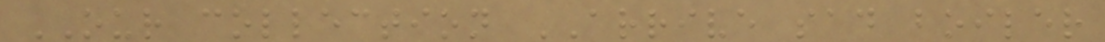OUR collection ARRIVE sad boiler
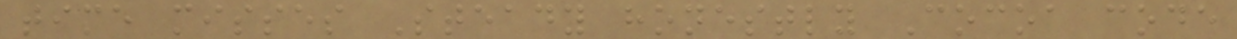time misses Steady honestly Cocoa code
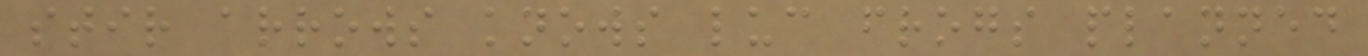stir arrows knows luc frogs planned
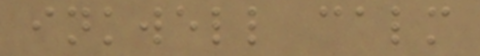inkwell calm
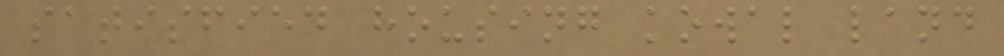satisfied housing kowal land
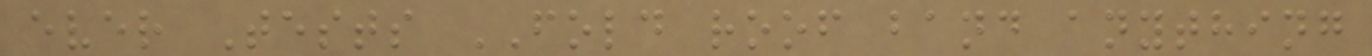ever Tests FOLD roof band anything
